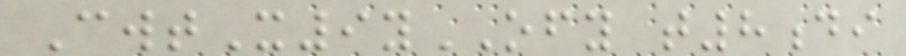CwtX9yOFY t8di
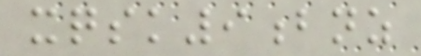xqsk9bnz
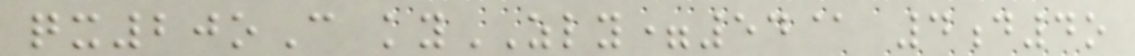qx20oC kyZLY=54@ 4d4o
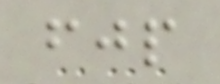fjp
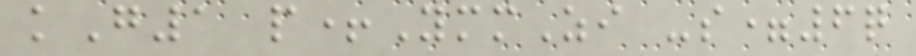kG1 p+YmmZi -s=6q
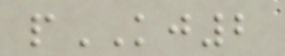pKJ2
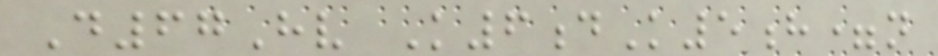D67Hv K6dK5h=n
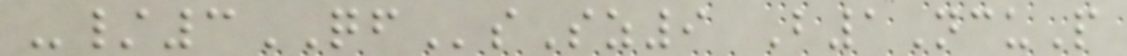-/3QFsSz9 B1NcuP
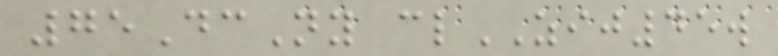75DcNy clZIJ45w
